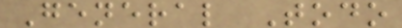General Todo
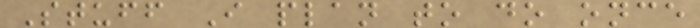Stuff I plan to do once
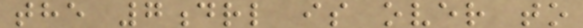the 7drl is over to
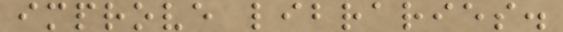improve libraries.
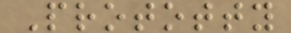Prototty
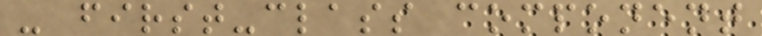- first-class component
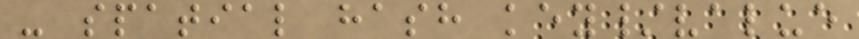- spatial hash key/value
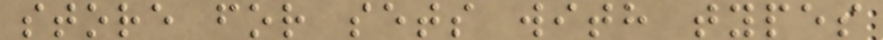store for sets with types
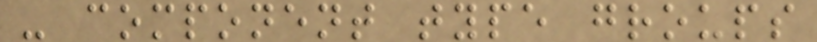- component type groups
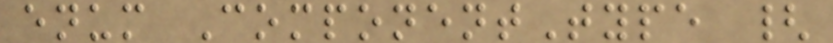enum ComponentType {
